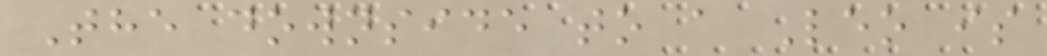The downside to a Leo is
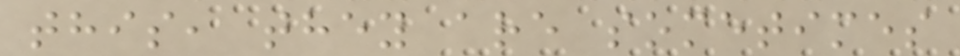this, they are sometimes
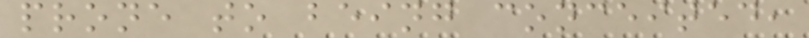prone to being conceited,
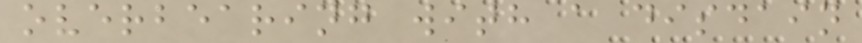overbearing with a disdain
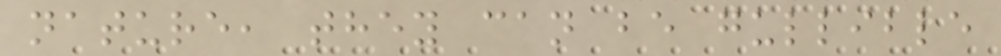nature, they can be gullible
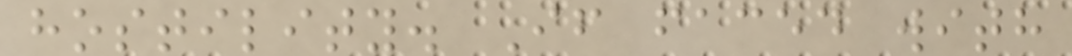hostility. If faced with
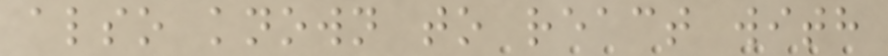also known to react with
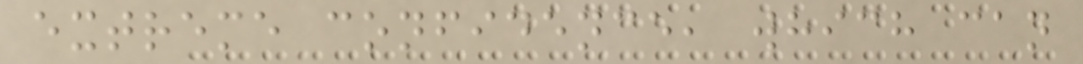extreme confidence, which can
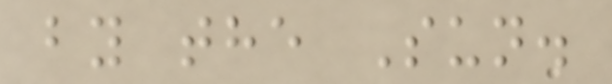by the Sun.
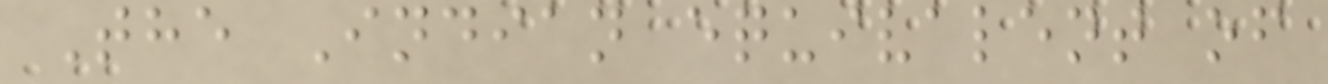The Indian equivalent of
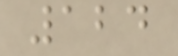124
